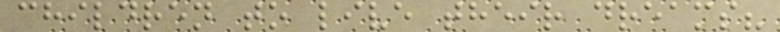children to live their dreams?
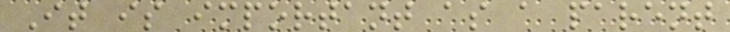It is important as a parent
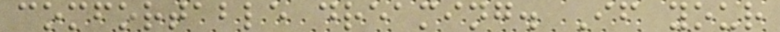comfortable dreaming. If your
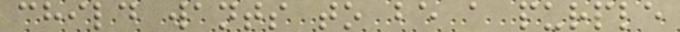child wants to be a purple
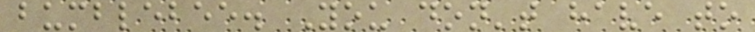bumblebee. You don't have to
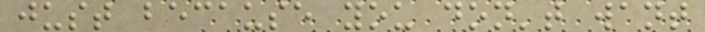just because you don't want
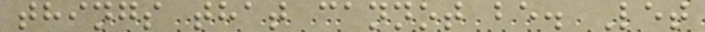things that cannot be. Let
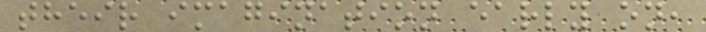their imagination early on,
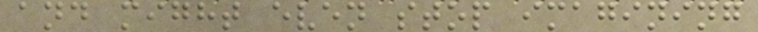and might even stop imagining
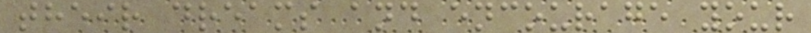their dreams and encourage your
